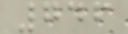746
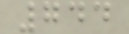744
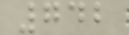742
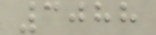3088
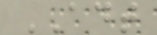ADT
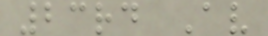23rd Av
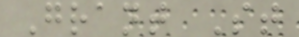Grant St
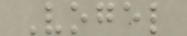Vogel
